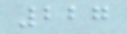227
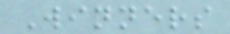Winners
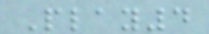Play4
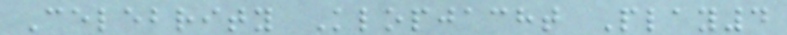Celebrity Klopjacht Play4
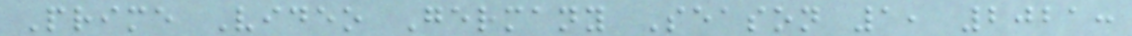Prime Video Germany Season 1, 2021:
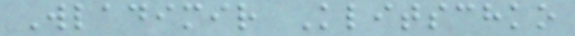Wladimir Klitschko
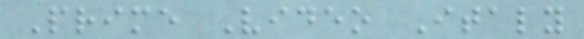Prime Video Italy
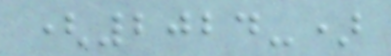(2024-)
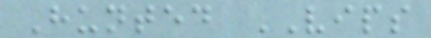Hunted VIPS
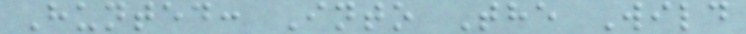Hunted: Into The Wild
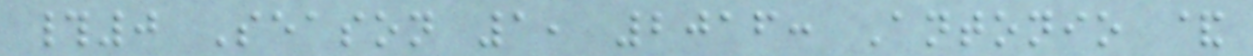#0 Season 1, 2016: Antonio &
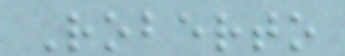Roberto
